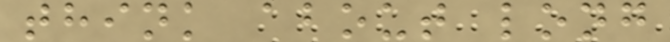think about long
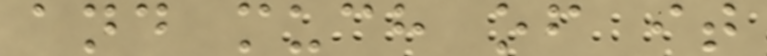and much of it
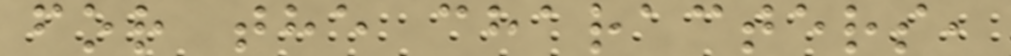for the characters,
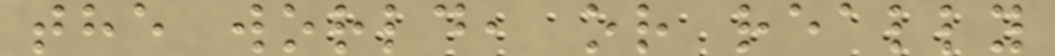the world, or really
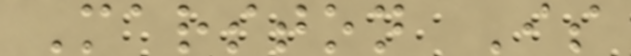Marston Is
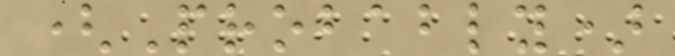(Probably)
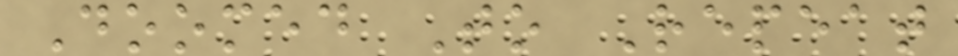Doomed To Repeat
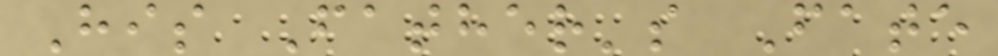His Father's Fate
